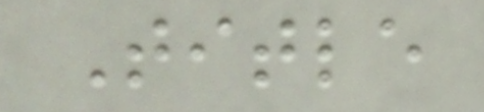Title
